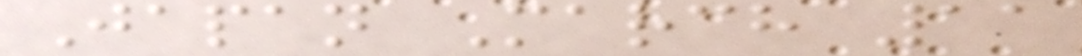Japan March 11
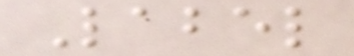Label
